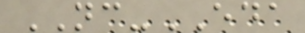NC-EDA
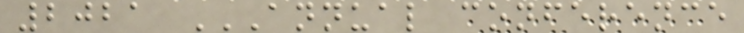2021 ANNUAL CONFERENCE
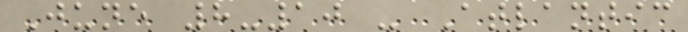June 8-10 - Atlantic
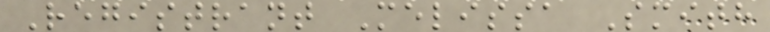Registrant Melissa Smith
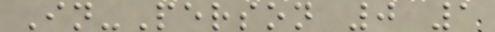In-Person 0 1
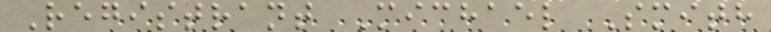Registrant Michael Smith
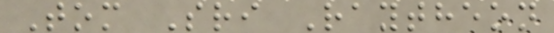Tom Sri Raytheon
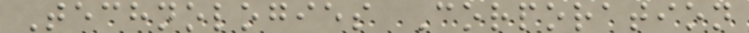Technologies Corporation
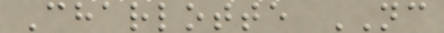Charlotte NC
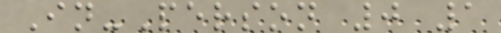In-Person 0 1
